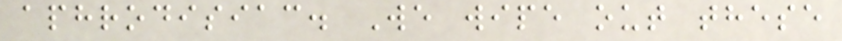aphrodisiac. We wipe out these
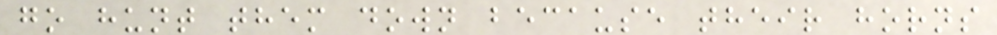go hunt them down because their horns
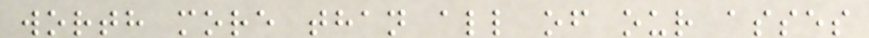worth more than all of our asses
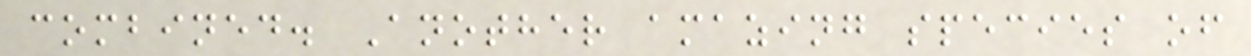combined. Another amazing species of
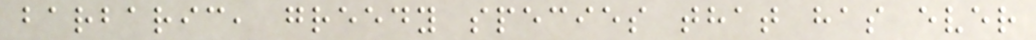barbaric, greedy species that has ever
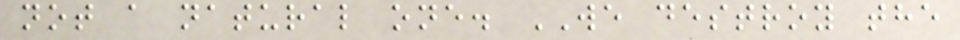not a natural one. WE destroy the
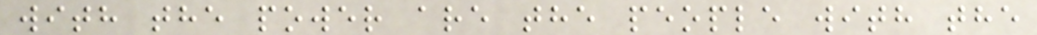with the power are the people with the
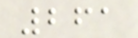261
